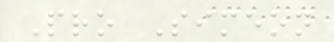Pro Simeon
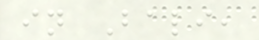in Bali,
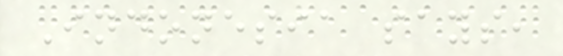Indonesia says,
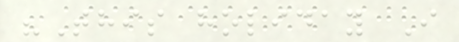"This holiday I
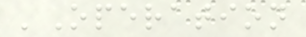'Operation
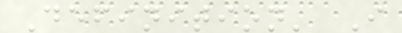Definition' I
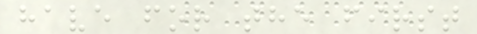have for the first
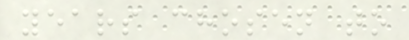years chosen to
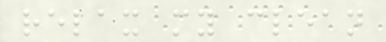relax my clean
